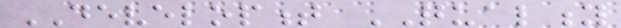DEVELOPMENT QUALITY
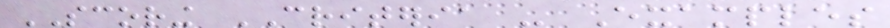SCORING CRITERIA - Examples
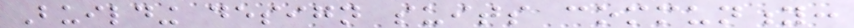Building design suits community:
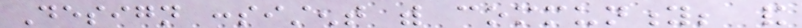Design consistent with community; and
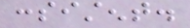consistent.
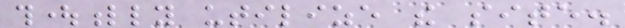thoughtfully utilize the site.
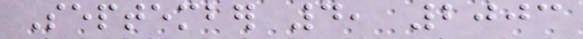September 4, 2003
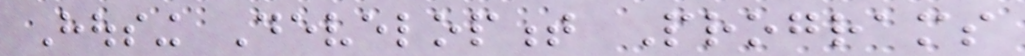Housing Development Programs
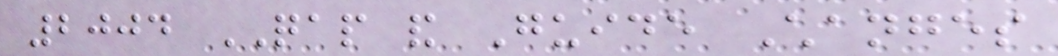2004 QAP and Guide Changes
